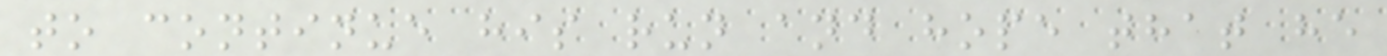to continue his run and hope that he
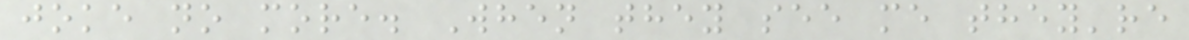joke no more. When they see me they're
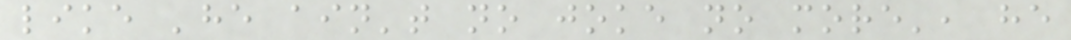like 'he ain't no joke no more', he
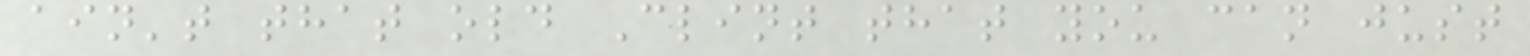ain't that old Clint that you can just
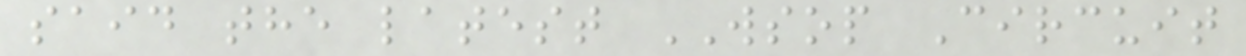said the latest WSOP Circuit
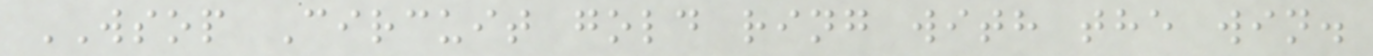WSOP Circuit gold ring with the win.
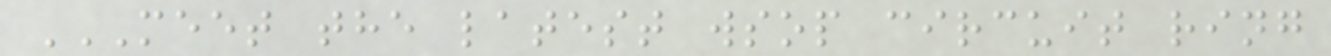MEET THE LATEST WSOP CIRCUIT RING
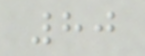80
